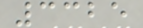3325
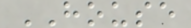HOUSE
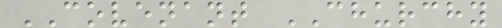COVENANT CHURCHY
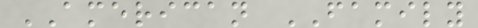AMERICAN FAMILY
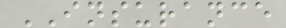INSURANCE
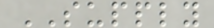SUPPLY
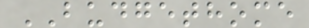BUDGETHOME
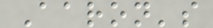Aaron's
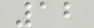12
